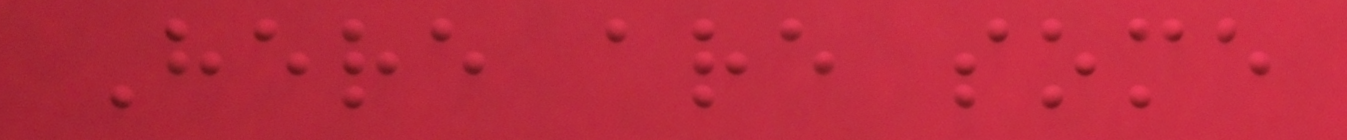Here are some
